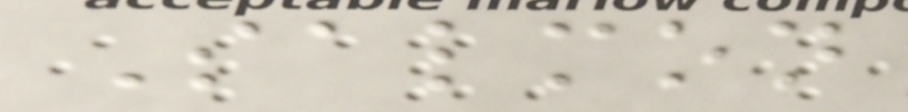Salmon
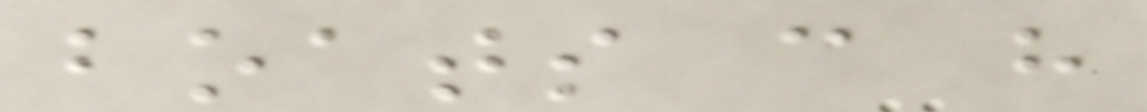boats can have
